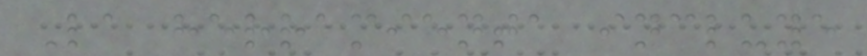La herramienta incluye
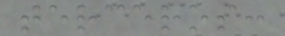terceros:
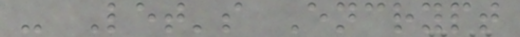- Let's Encrypt
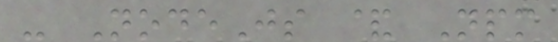- NodeJs & Npm
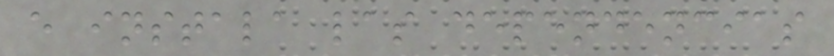e instala las dependencias
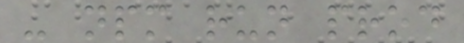- npm run prod
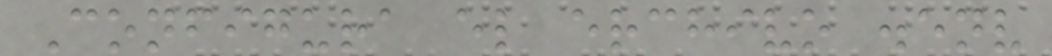Configura el erchivo .env
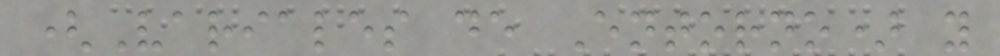(Variales de Entorno) y
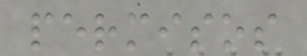permisos
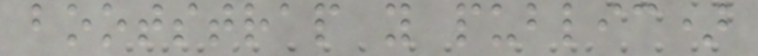bootstrap y public)
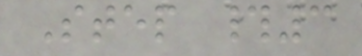Step #3
